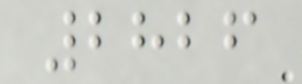2826
